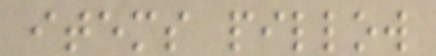items pillow
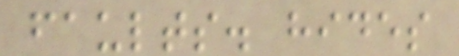faults. hides
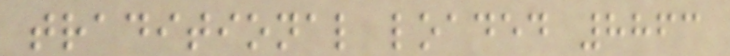traditional loaded 8863
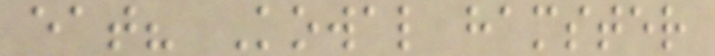eat? Kowal hamster
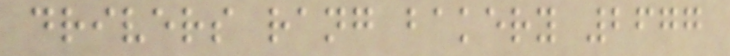drivers rang bakery 2677
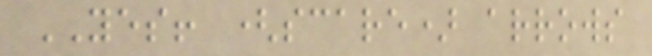YES! (scare) arrows
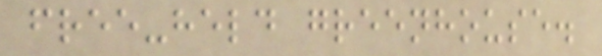free-held greenhouse.
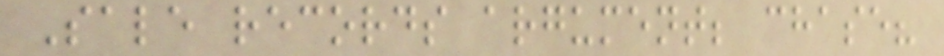Sale records argument; chase?
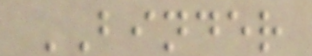BINDER
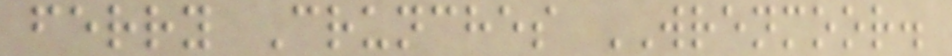ferry Crunches WRENMOOR.
